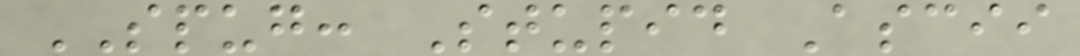SPUG: Stupid Ascii
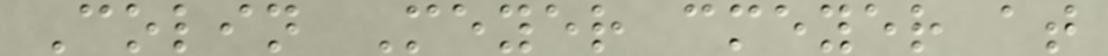Colin Meyer cmeyer at
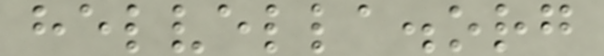helvella.org
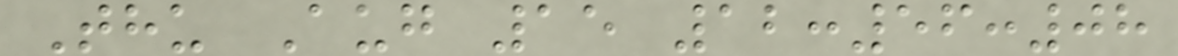Thu Aug 15 12:56:08
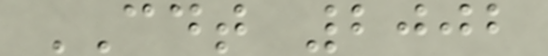CDT 2002
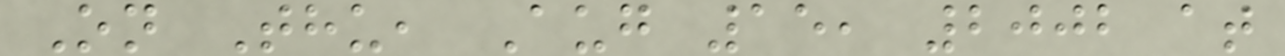On Thu, Aug 15, 2002 at
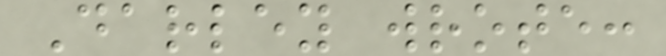Darley wrote:
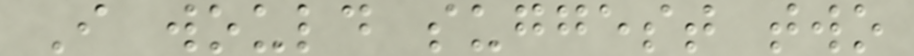I would suggest two
